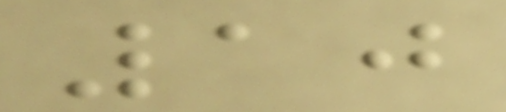10
